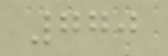770
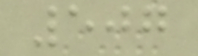507
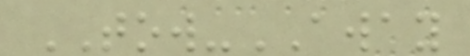TOW-AWAY
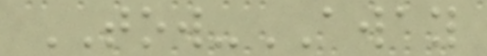TOW-AWAY
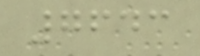7643
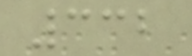332
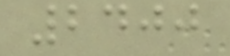2400
